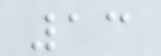13
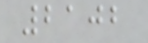2102
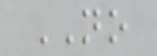NO
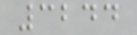3244
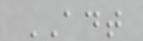ADT
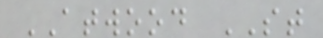ATWOOD ST
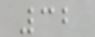32
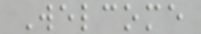Welcome
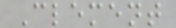Clement
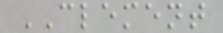CLEMENT
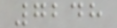7248
